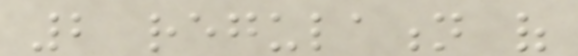2 regulation of
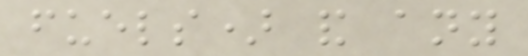fuels) and any
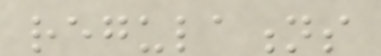regulations
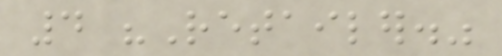4 "Retailer."
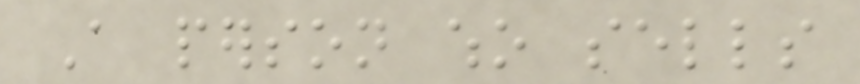A person who sells
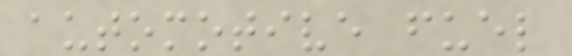automotive fuel
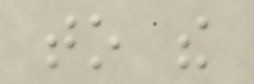to the
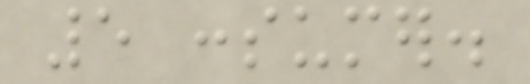5 consumer.
